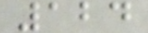124
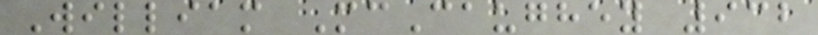William McCaughey 932
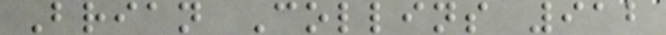Brian Collins 912
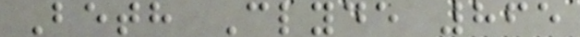Beth Clyde 865
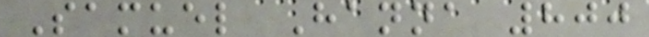Samuel Hanna 800
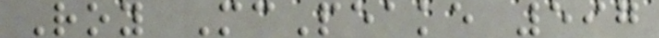Roy McPeake 597
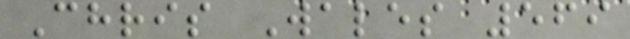Chris Wales 569
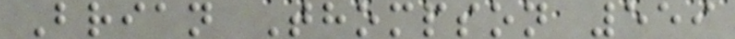Brian Thompson 559
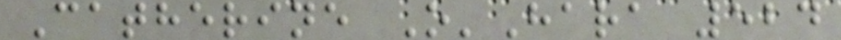Catherine O'Hara 524
